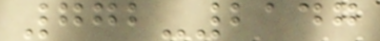772-2147
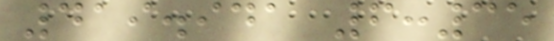419.941 6:35
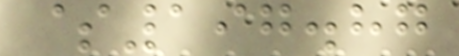$197.87
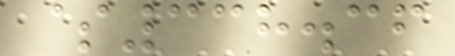$338.36
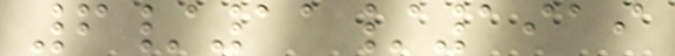6/11/1919
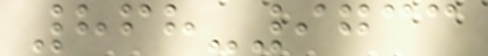868-9733
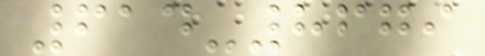614-8679
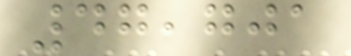47,701
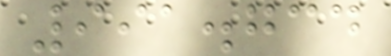991.734
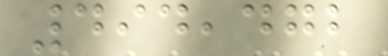494,472
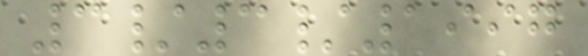3/3/1997
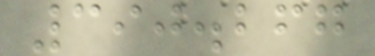390.267
